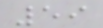59
